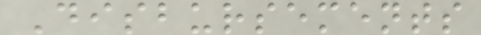Disbursements
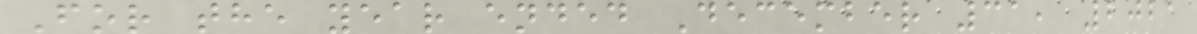For the year ended December 31, 2021
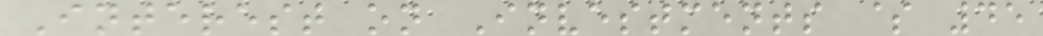Interest on Investments $ 45
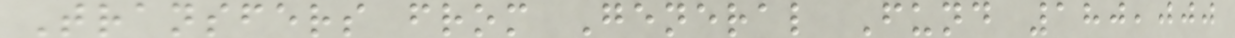Transfers from General Fund 180,000
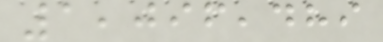1,096,489
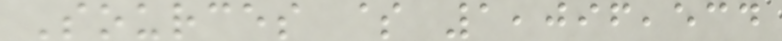Sources $ 1,096,534
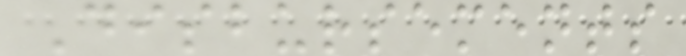Disbursements
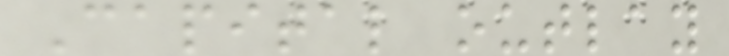Capital outlay
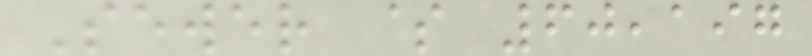Sewer $ 60,197
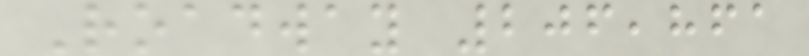Roadway 206,861
